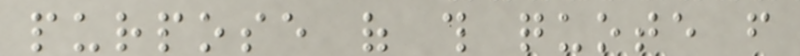purpose of this quote from
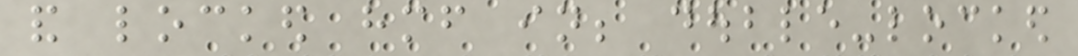and locked himself in; double-locked
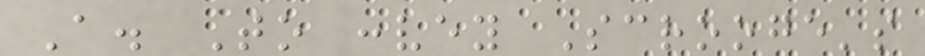A. To convey Scrooge's
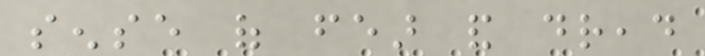sense of fear and dread
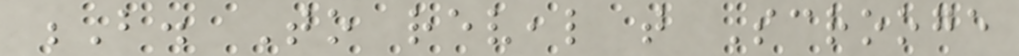B. To reveal that Scrooge
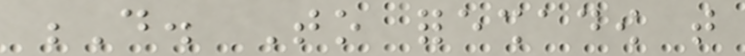D. To foreshadow that
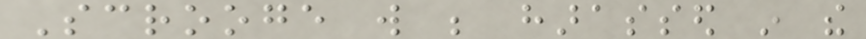Scrooge will be harassed in the
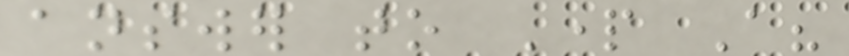answer to Part A?
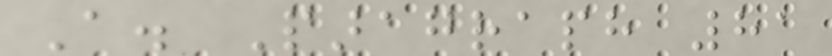A. Paragraph 81
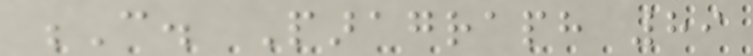C. Paragraph 89
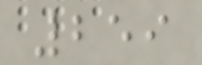259
